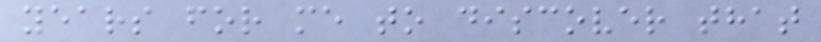years for me to discover that
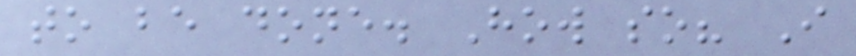to be done. How so? I
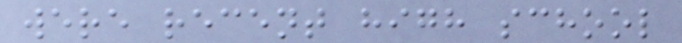were recent high school
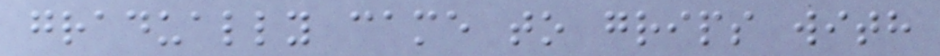gradually came to grips with
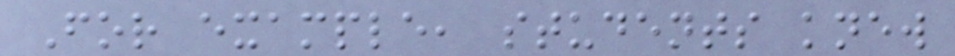For example, students knew
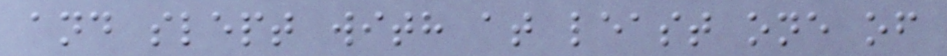and slept with at least one of
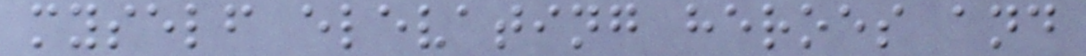myself elevating heroes and
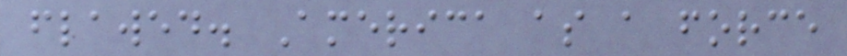flawed. America as a force
